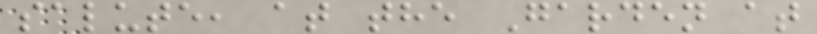salute, at the Garden at
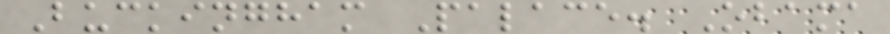Buckingham Palace. Obama
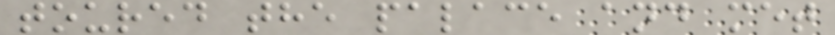toured the palace and met
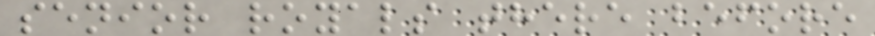senior royals there before
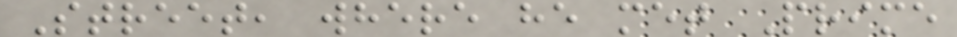Street, where he met Prime
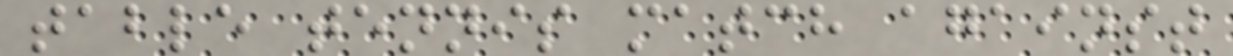table tennis match against
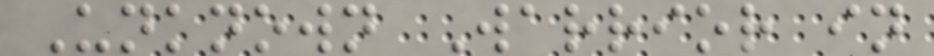Unknown Warrior in
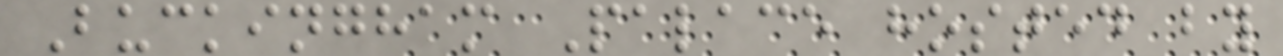Buckingham Palace hosted by
